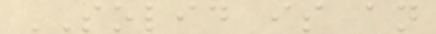SOLID is an
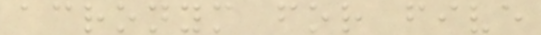acronym for five
